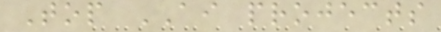Top AI projects
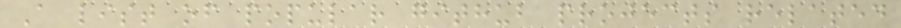A list of popular github projects related
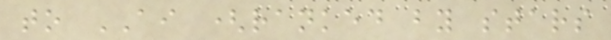to AI (ranked by stars
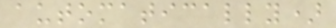automatically)
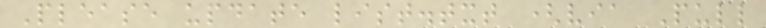Please update list.txt (via Pull
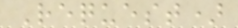Request)
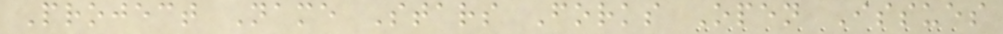Project Name Stars Forks Open Issues
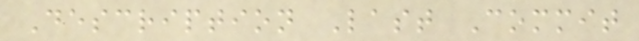Description Last Commit
